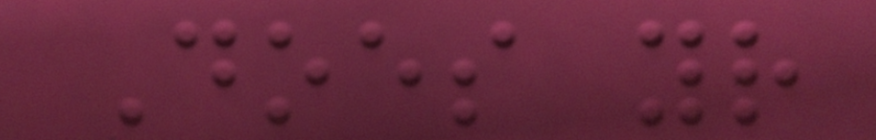Does your
